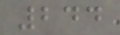244
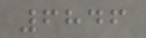6846
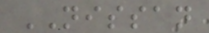NISSAN
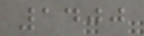1400
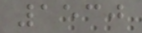1530
